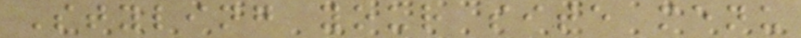Styling your site menu
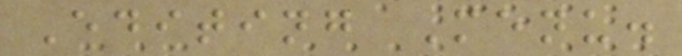Editing Menu.
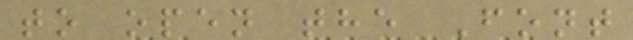to open the Font
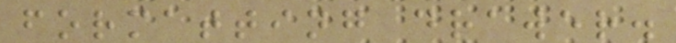formatting drawer.
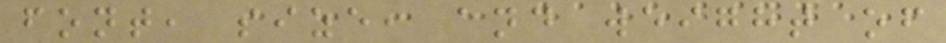font, size, and weight of
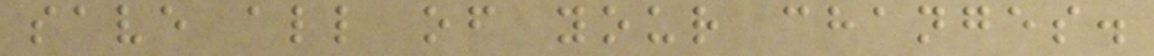save all of your changes.
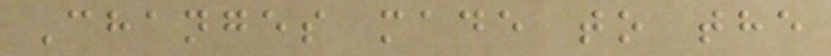Changes made to the
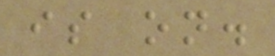is on.
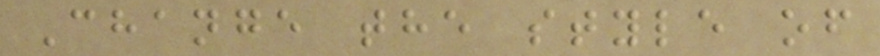Change the style of
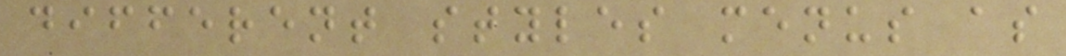different styles menus as
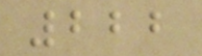222
